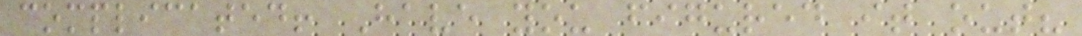complicated! Have you figured it out?
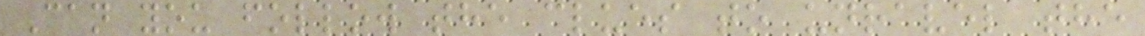Can you follow the clues to unravel the
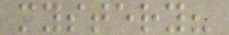mystery?
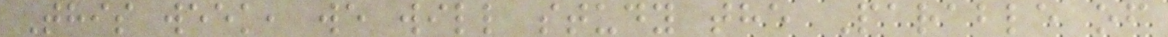This week, we will study the Parable of
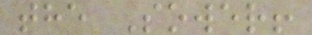the Sower!
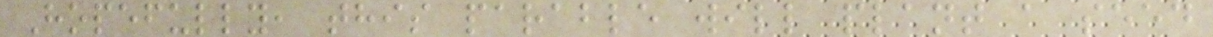Hopefully, this parable will plant a seed
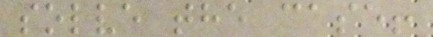solve the case!
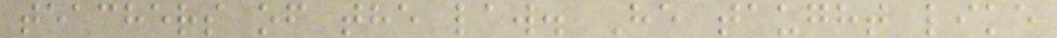teachers of the law. He taught like
